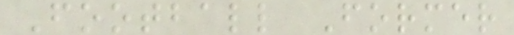Football Former
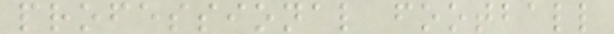professional football
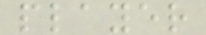player
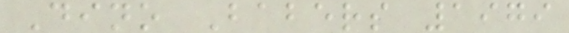Dino Babers 1979
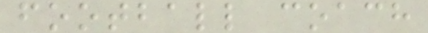football coach
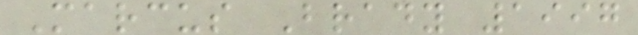Marcus Brady 1997
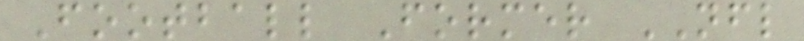Football Former NFL
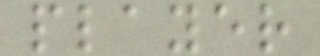player
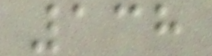138
